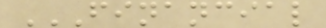FINANCIAL
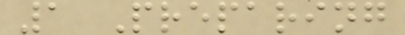1 Preparing
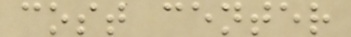cost center
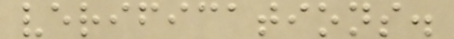verifications.
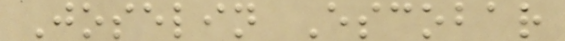Joselin Escobar
